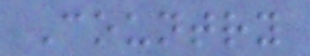Country
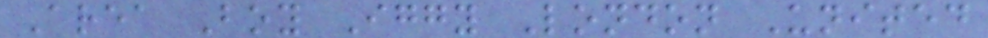Area Boy Iggy London United
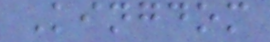Kingdom
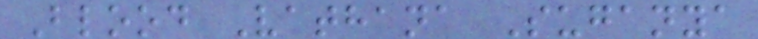Blood Vathana Suganya
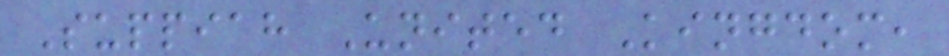Suppiah United Kingdom,
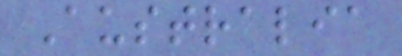Australia
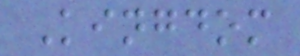Kingdom
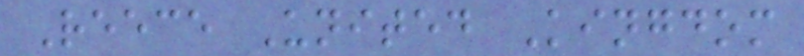Reece United Kingdom
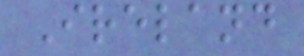Ireland
